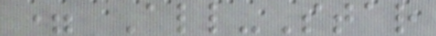= All-Star
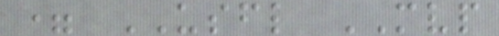= USFL MVP
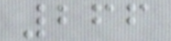266
